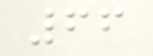66
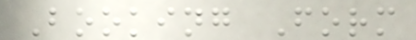Booking Form
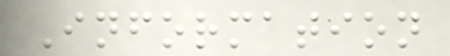Information
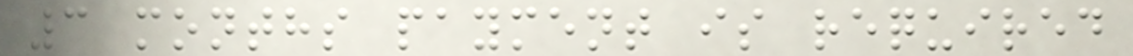3 months payment is required
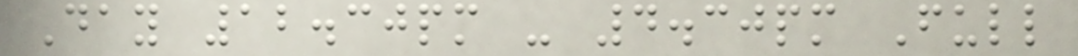Day 12.30pm - 4.30pm Full
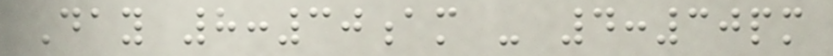Day 8:30am - 4:30pm
